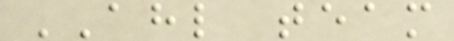AHL team
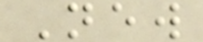New
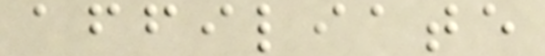affiliate
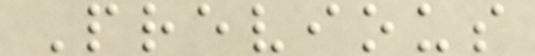Previous
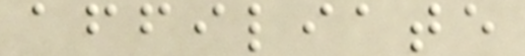affiliate
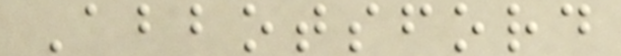Abbotsford
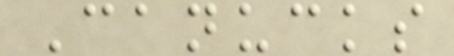Canucks
